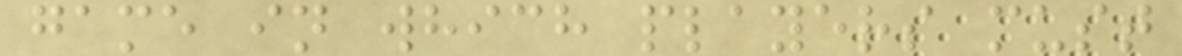game in which players must
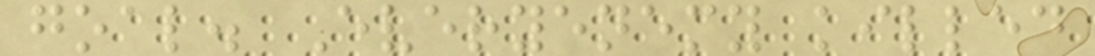goal. Everyenemy killed
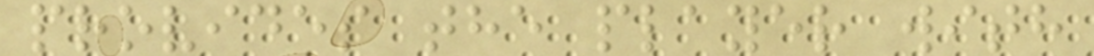provides the player with
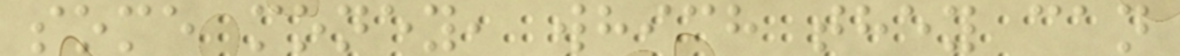some money, which they can
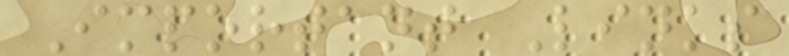Important Links
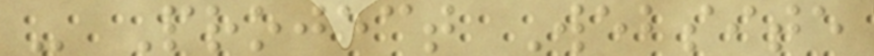- Project Website
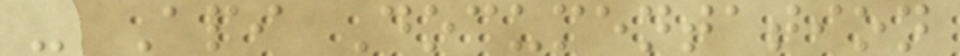- Api Documentation
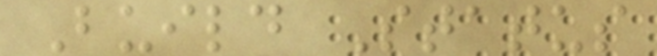Build Status
